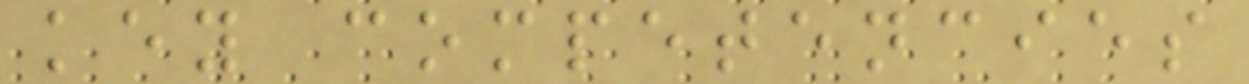key competencies
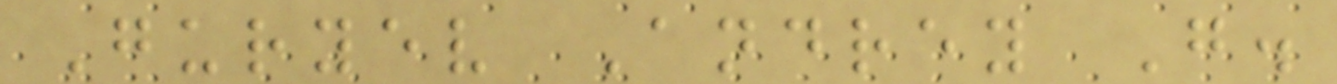Guryev Andrey G.
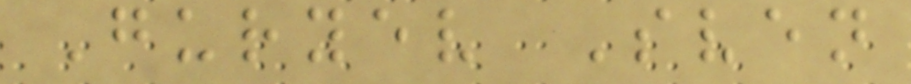Guryev Sven
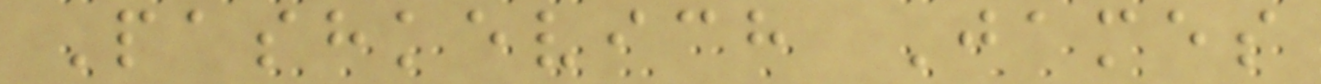Pashkevich James
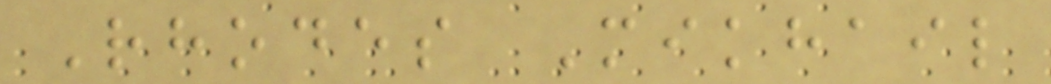Rhodes Mikhail
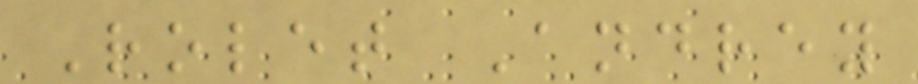Rolet Andrey
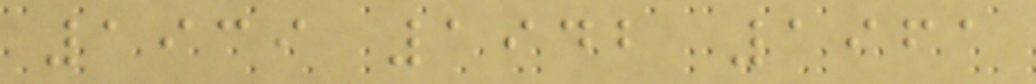1939 1942 1961
